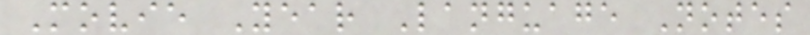Movie Year Language Notes
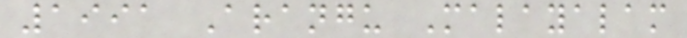1991 Arangu Malayalam
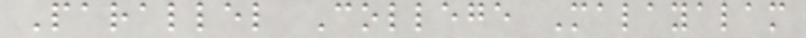Parallel College Malayalam
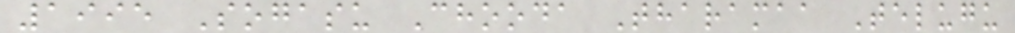1995 Sogasu Chooda Tharamaa Telugu
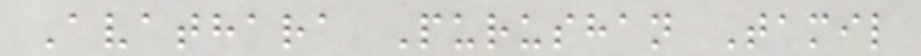Avathara Purushan Tamil
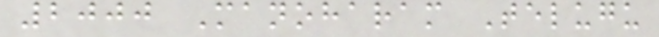2000 Manoharam Telugu
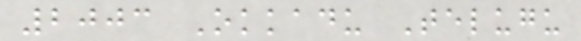2003 Okkadu Telugu
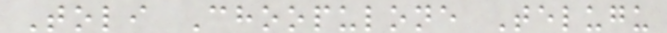Toli Choopulone Telugu
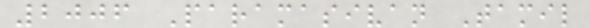2006 Paramasivan Tamil
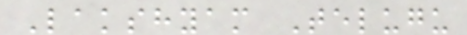Lakshyam Telugu
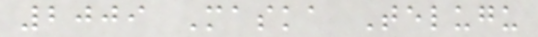2009 Maska Telugu
